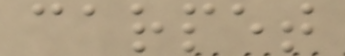carpet
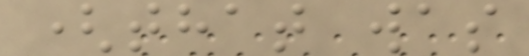(that was
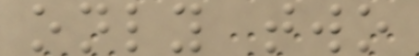only two
